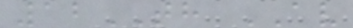12TH AV
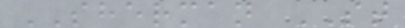SHERMAN ST
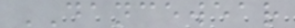DANCEWEAR
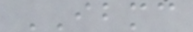IBMC
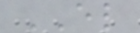EL
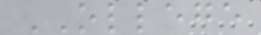OLLEGE
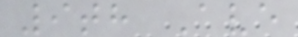9th Ave
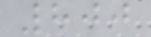800
